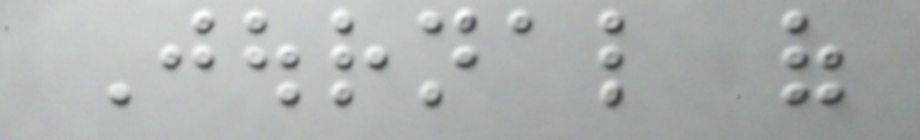Journal of
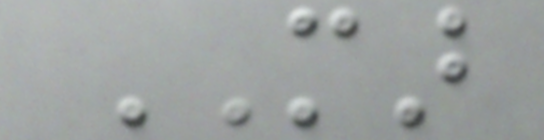MAR
